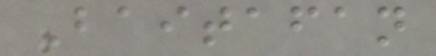Baitafan
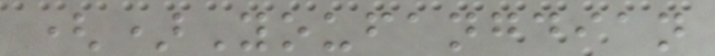()Youfangdian
